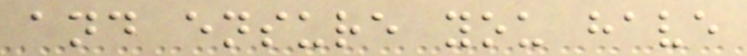and ensure you have
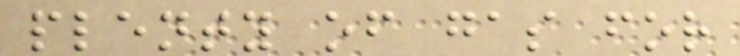plenty of gas for
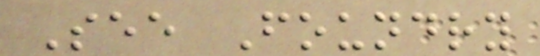See Foundry
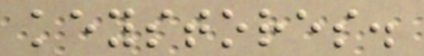keystores.
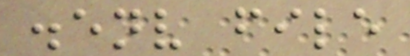.env file
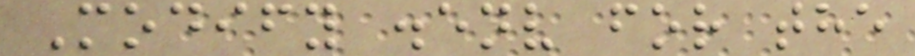Modify .env for the
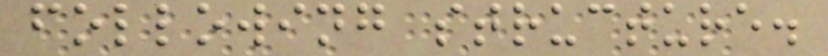following structure.
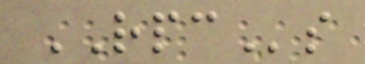RPCs
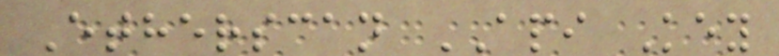Etherscan API Key
